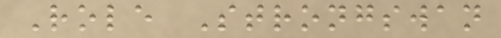Role Strongswan
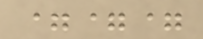===
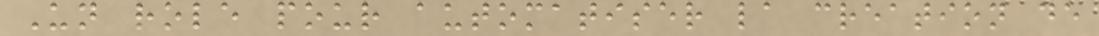Un role pour automatiser la creation de
